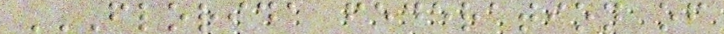FLORIDA FEDERATION OF
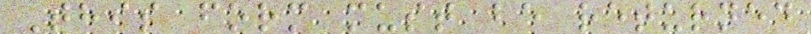This form must be returned
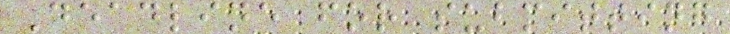Deadline for submitting
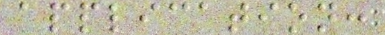application:
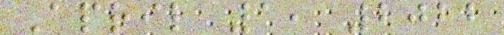April 1, 2022
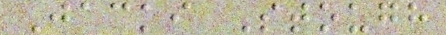Jacki Stough
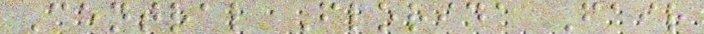Central Florida Fair
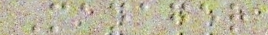Manager
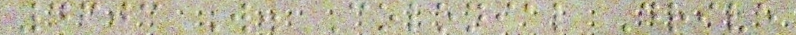4603 W. Colonial Drive
